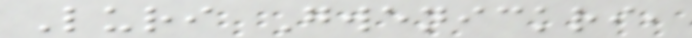Luri Gwenickri,
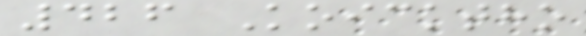426 Koicktho
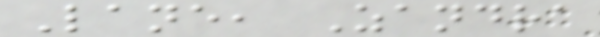Lane, Zandra
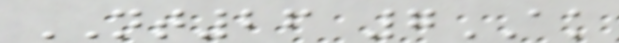NT26 7AK
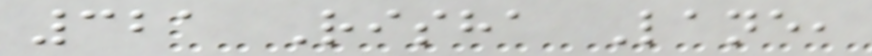321 Risha Lane,
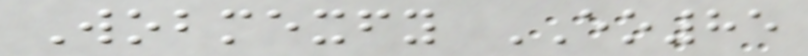Wobmexfy EO85
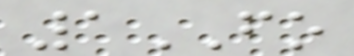1FO
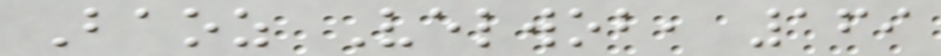Baoz Velwob, 169
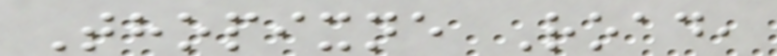Thopixne Road,
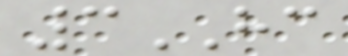3HC
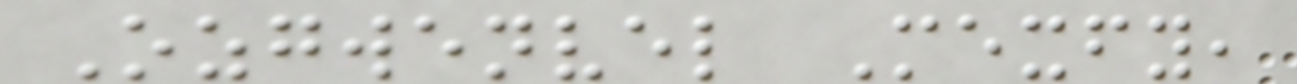Ozgwenvel Mexfy,
